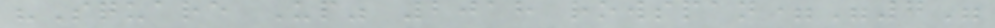"Square Up" 2018 rowspan="7"
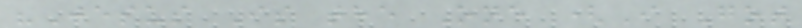"Jesus Is the One (I Got
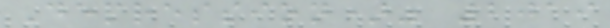Depression)" 2019
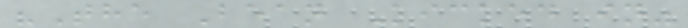"The Bean Kicked in"
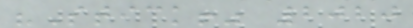"Stick!" 2020
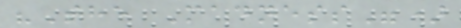"The Madness")
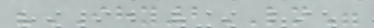"IHY2LN"
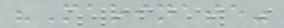"Marinate"
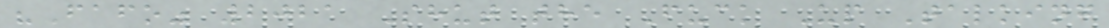"Fafo" 2021 Shut the Fuck Up Talking
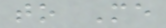to Me
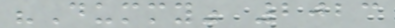"Dummy" 2023
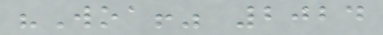"Woa!" 2024
